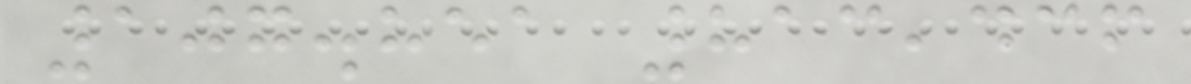107.851 813,436
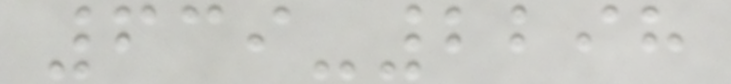639-2298
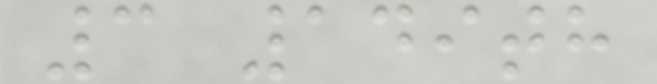3 149th
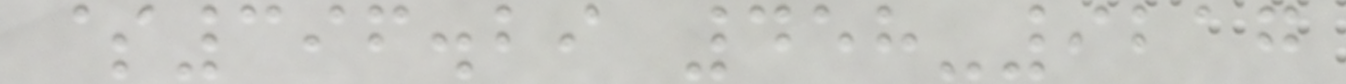$396.29 458-9217
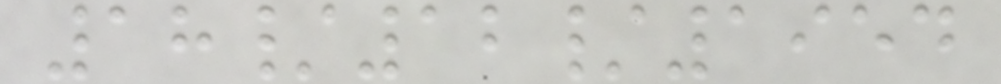18/12/1954
